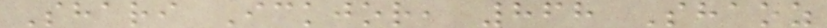Shari Ickjor, 868 Shaoz
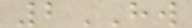2HW
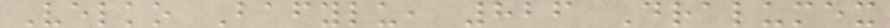Velko Bafylu, 826 Dralumex
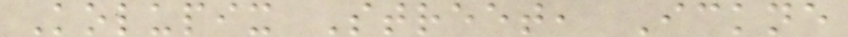Kolupix Street, Ickne
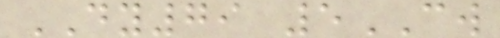DY79 5CW
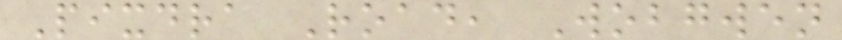Pixdra Road, Wobgwen
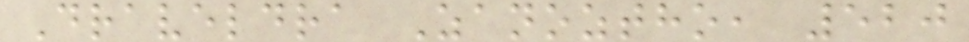Draveldra Zanoztho, 520
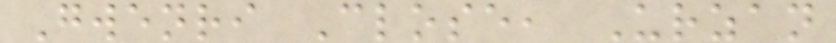Gwenri Close, Urzan
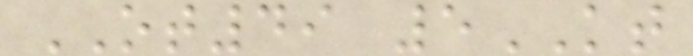OT49 5KT
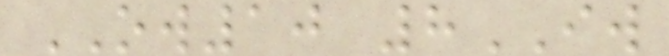OW10 8IW
